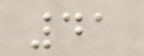41
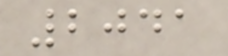2041
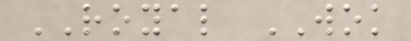ROYAL WOK
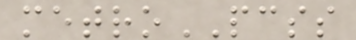metroPCSS
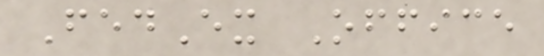FedEx Office
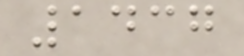1437
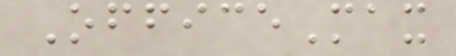OfficeMax
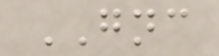GNC
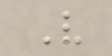V
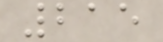215
